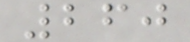260
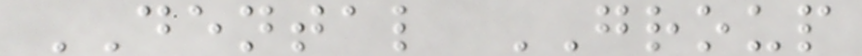DENTAL GROUP
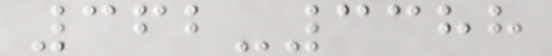362-3388
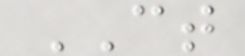CT
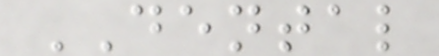DENTAL
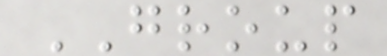GROUP
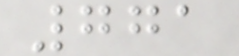771
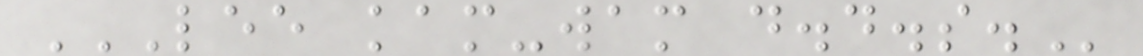LEE KAM-WAM D.D.S.
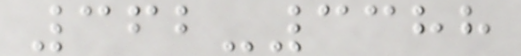362-3388
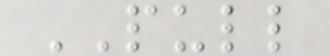PULL
